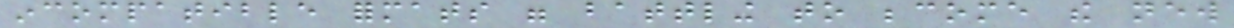incompatible formats were battling to become the new
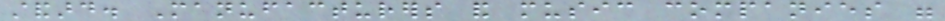standard. Manufacturers and music companies were
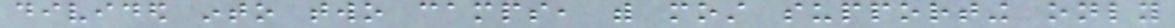divided into two camps, with most supporting only
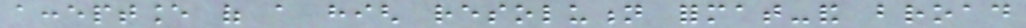acceptance of a high resolution format-and broad
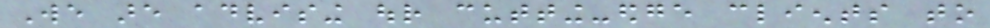We are advising our cutting-edge clients to
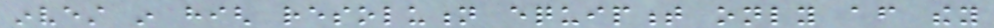invest in high resolution equipment only after they
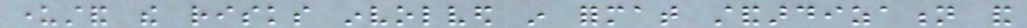understand the risks involved in format standardization and
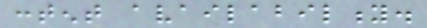content availability.
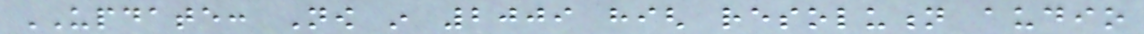UPDATE: Now in 2009 high resolution audio
